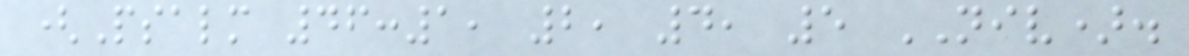(Psalm 46:1, 2, 4, 5 NIV).
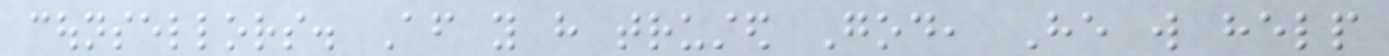counsellors. After you have trusted God, He will help
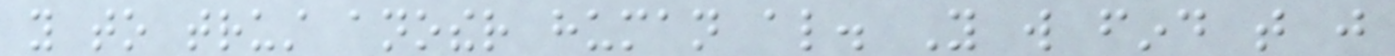you to trust another human also. You will find that just
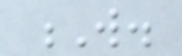W.
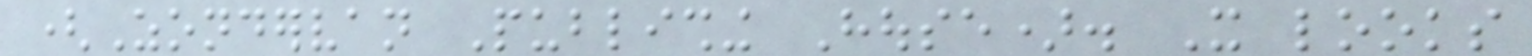(Zondervan Publishing House). It looks
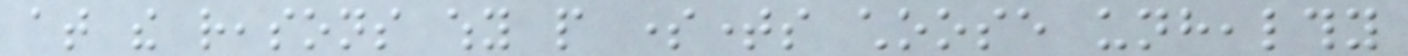at the reasons why people sometimes choose unhealthy
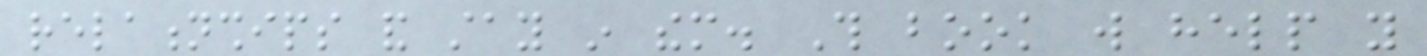relationships and stay in them. This book will help you
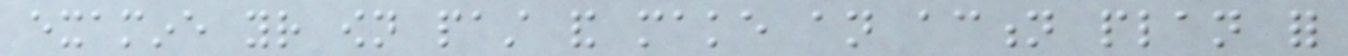examine your own past and make an action plan for
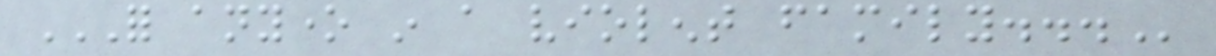FOR ANYONE IN A VIOLENT FAMILY...
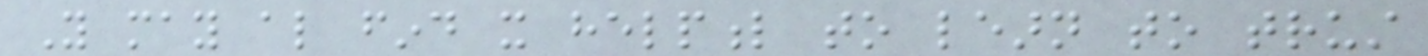You may also find it helpful to learn to trust
